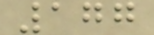177
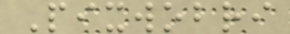Pixwobri
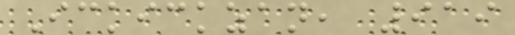Ickickzan, 919
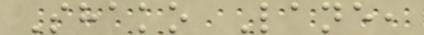Shako Lane,
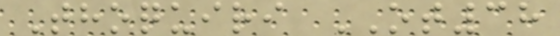Thoquiri OT38
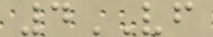4VF
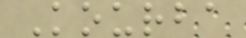Kourba
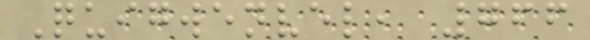Quigwenvel, 766
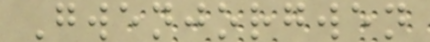Gwenjorgwen
